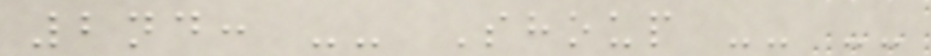2nd: -- Shoup -- --
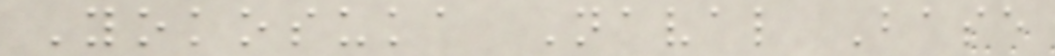Yokosuka Naval Base
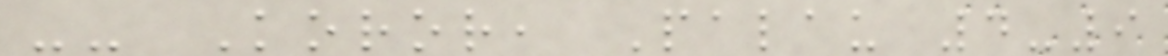-- Koror, Palau 4-9
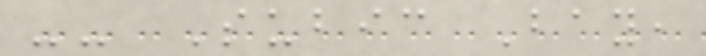-- Subic Bay,
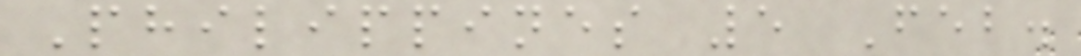Philippines 5 Feb.
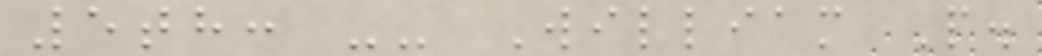5th: -- William P.
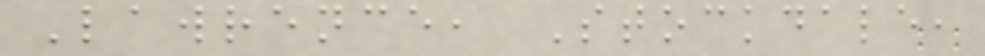Lawrence, Stockdale,
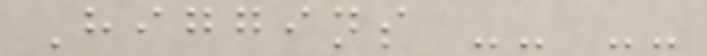Higgins -- --
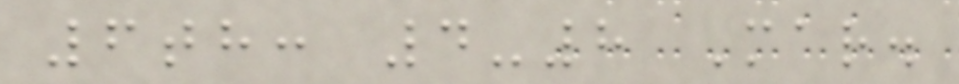6th: 4-8 Mar.
